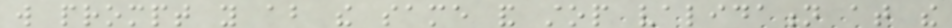will prompt you about the same and stop validation at the
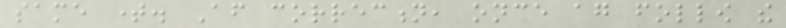same time. After correction, once again follow the
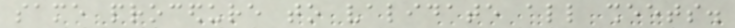same procedure to validate all sheets.
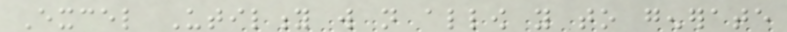Excel Utility will not allow you to generate
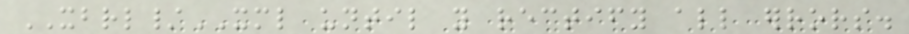XBRL/XML until you rectify all errors.
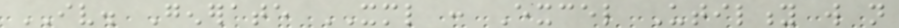IV. Generate XML : Excel Utility will not
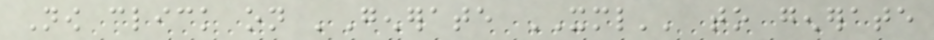Now click on 'Generate XML'' to generate
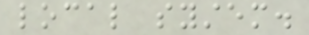local system.
